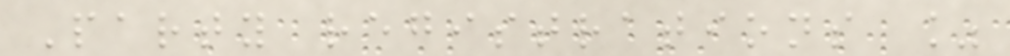Party registrations %
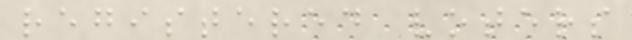registered voters
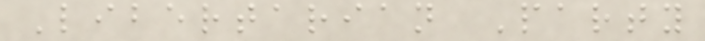Libertarian Party
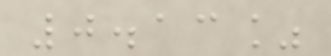0.13%
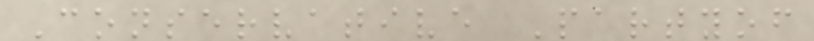Conservative Partyof
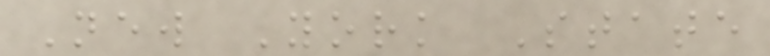New York State
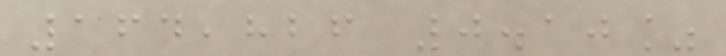164,826 0.10%
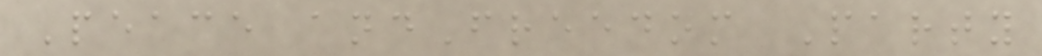Peace andFreedom Party
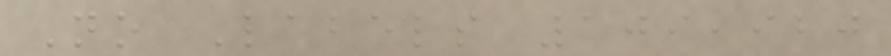No Labels 109,920
